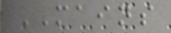MAINS
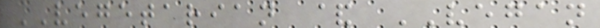VEGETARIAN & VEGAN
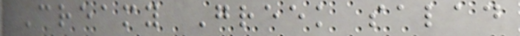Creamy Greek salad
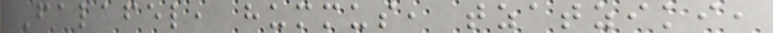Falafel, hummus, tzatziki,
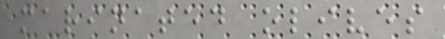marinated olives
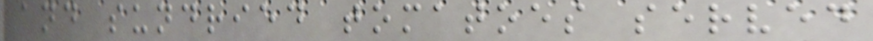and sundried tomatoes served
